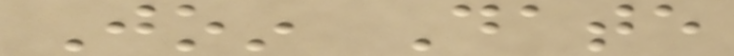Join Date
